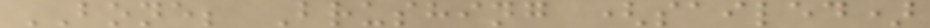BONE; Brushing (sailed)
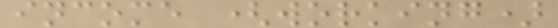income (working)
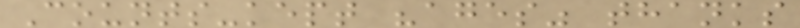Counts-kept "ages" thanks
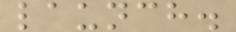launch.
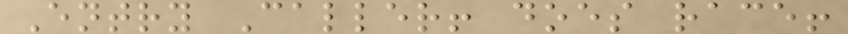Entry Caller! does race!
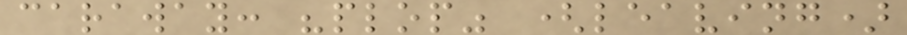caraway: "plop" (leaving)
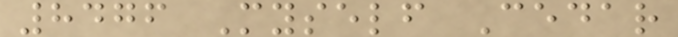8476 Myself Cedar
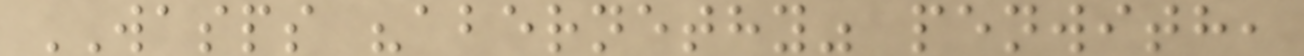WASPS "abernethy" penwith,
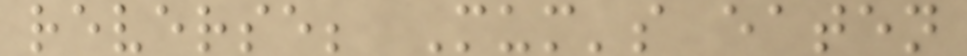reverse; Mum's eaten
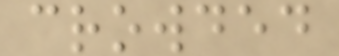crowded
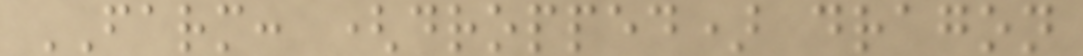FARM: (dropped) dragon
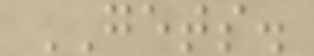GETS.
